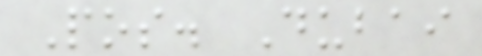Pos. Dubai
